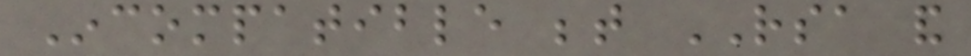Incompatible between RSA and
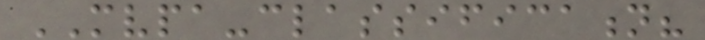MVPA-classification?
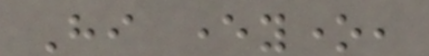Hi everyone,
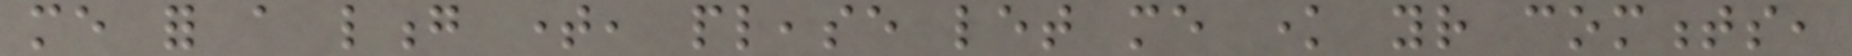me for a long time, please let me know your comments,
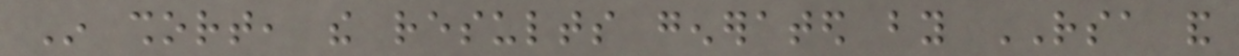In short, the results generated by RSA and
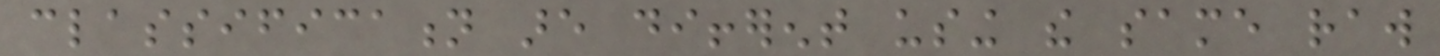classification are different using the same raw
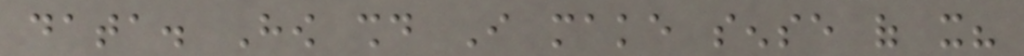data. How should I make sense of it?
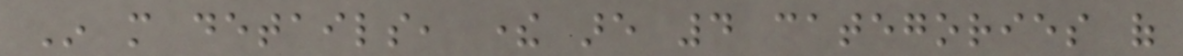In more details, there are 4 categories of
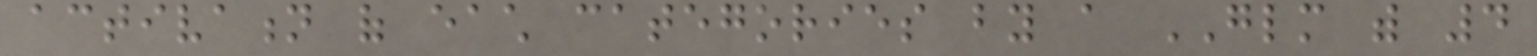activation of each categories by a GLM with 4
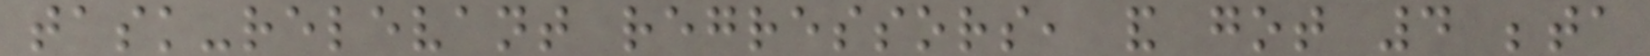task-relevant regressors, and got 4 beta
